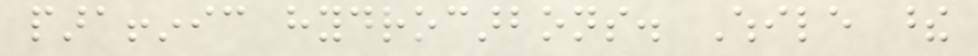paraffinic hydrocarbons. While these
